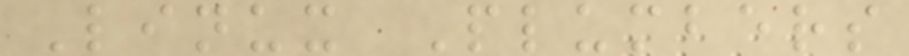Linux Plumbers
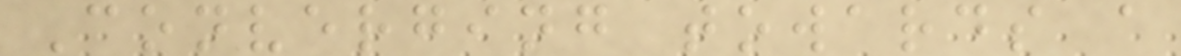Converging towards a
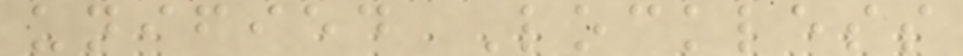unified Lockless
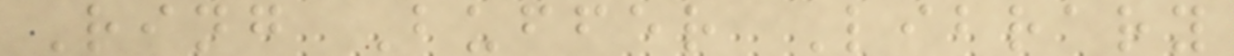Ring Buffer Library
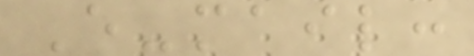E-mail:
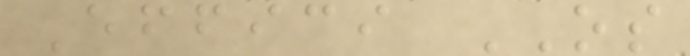Effici OS
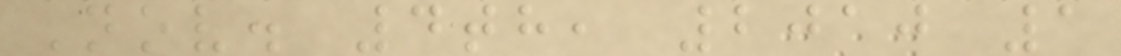Nov. 4th, 2010 1
